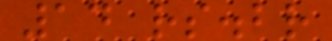14 rs.br
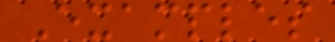Examples
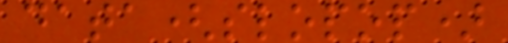data(slopop)
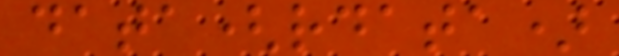data(rdata)
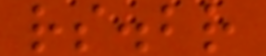rs.br
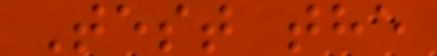Test the
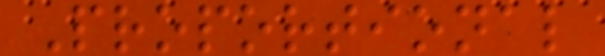Proportional
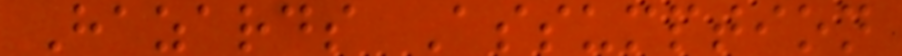Hazards Assumption
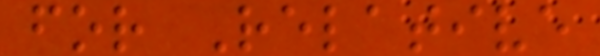for Relative
